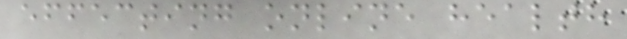effecting online health
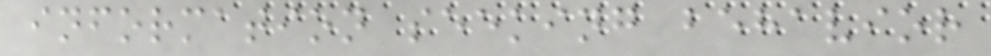information seeking behavior
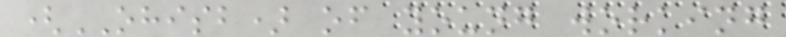(OHISB) of young working
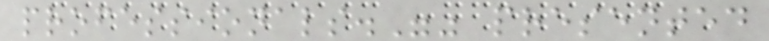professionals."" presented
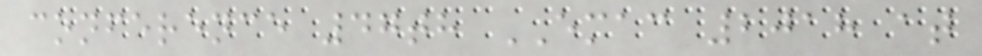conference 47th EMAC 2018 at
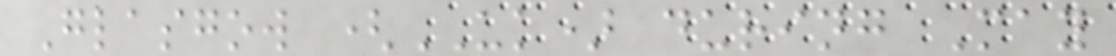Glasgow (UK) during May
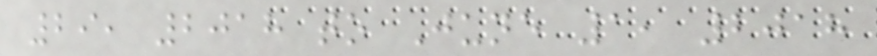29, 2018 to June 1, 2018
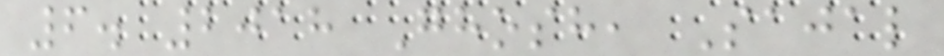6. 2018 Ghosh, Sajal
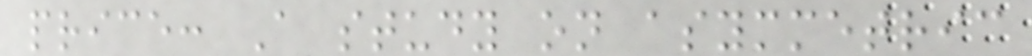price: A study on asymmetric
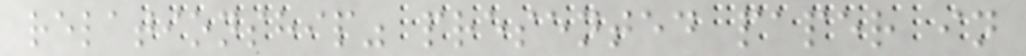relationship" presented paper in
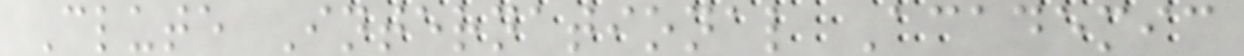Clute International Academic
